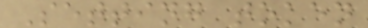Setting token
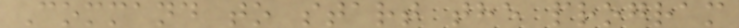Command to start the program
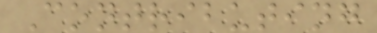Contributing
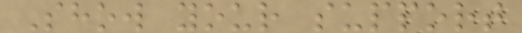Show your support
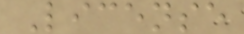License
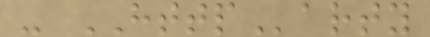- HTTParty
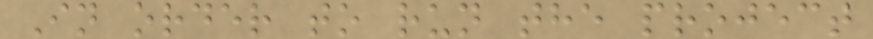In order to run the project
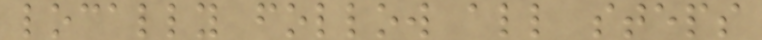locally follow all steps
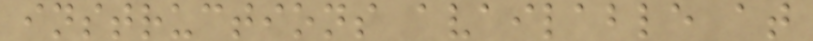instructions available at
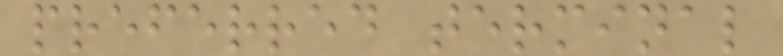preferred terminal
